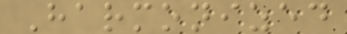Harmonized
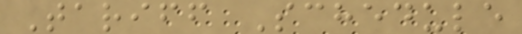Tariff Schedule
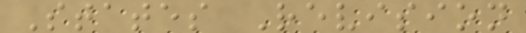States Revision
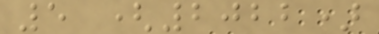5 (2022)
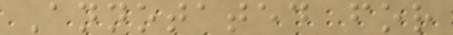Annotated for
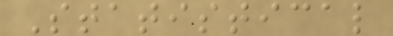Statistical
